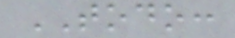TODO:
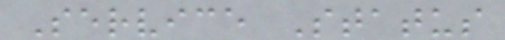Service Status
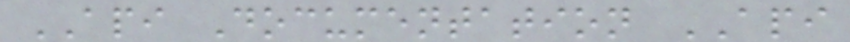API Documentation API
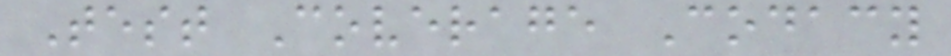Test Coverage Codacy
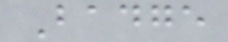Badge
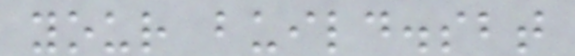your build.sbt
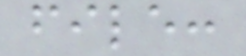file:
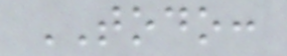TODO:
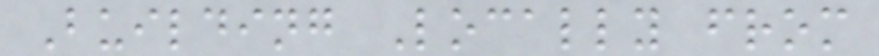Building Locally from
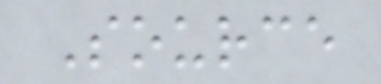Source
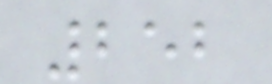252
